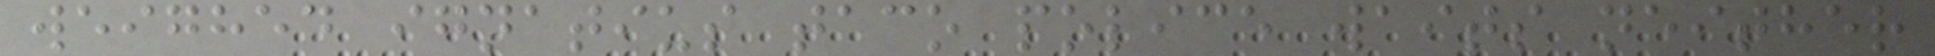weighed ignatius taco police waits neither
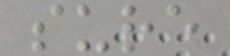sure
